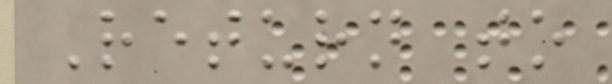Return to
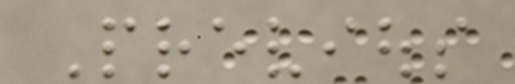Previous
